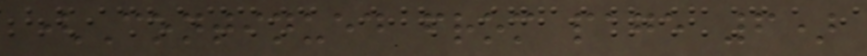(Continued from page 6)
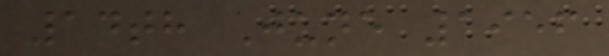14th June 1956
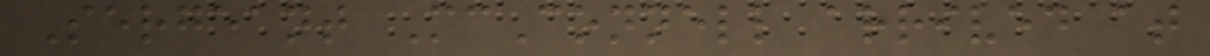Sergeant McConnell arrived at
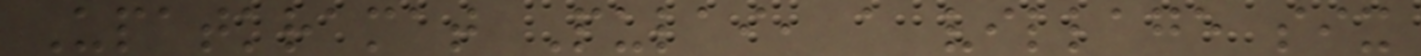Upatkramat Pulai, a village six
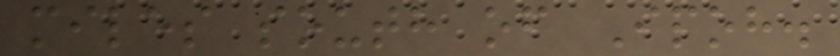miles south of Ipoh.
